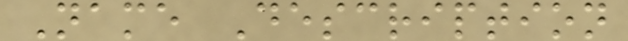Name Description
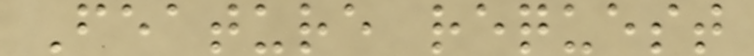Feature request
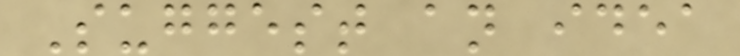Suggest an idea
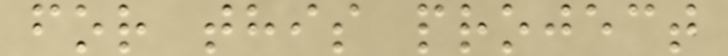for this project
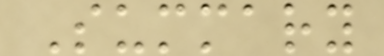Summary
